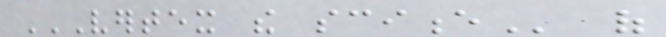VERTEX THE SCIENCE of
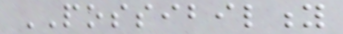POSSIBILITY
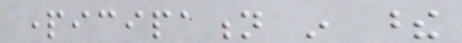participation in these
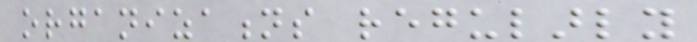organizations regularly
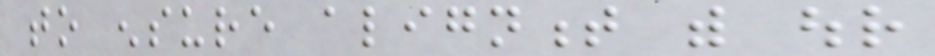to ensure alignment with our
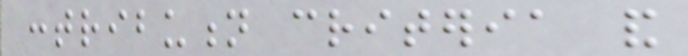contribution criteria and
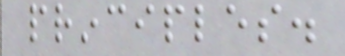principles.
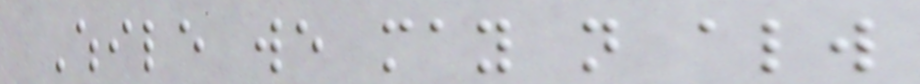While we may not always
